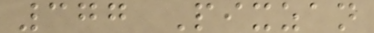377 Pixzan
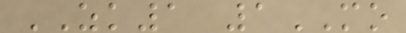ZK1 1MO
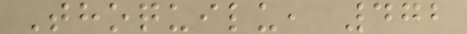Thoquilu, 472
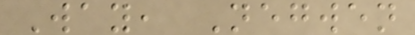Way, Negwen
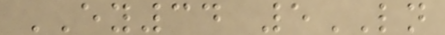EY34 5LN
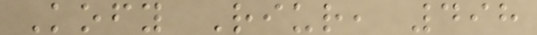Kofy Riur, 498
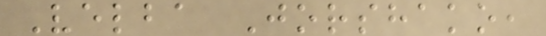Velba Jorshako,
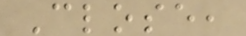Close,
